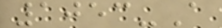1053-A
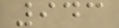943
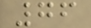76
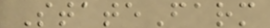StateFarm
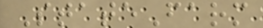StateFarm
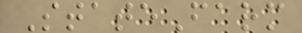StateFarm
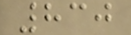830
